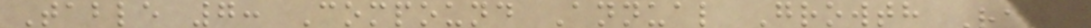Table 7: Compound Annual Growth Rate
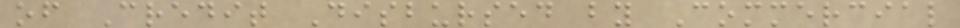of Credit Disbursed by Commercial
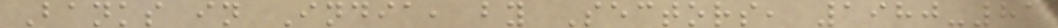Banks in India, by Sectors, 1980-81
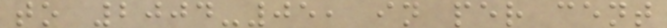to 2004-05, in per cent
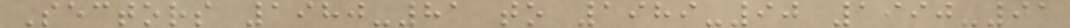Sectors 1980-81 to 1989-90 1990-91
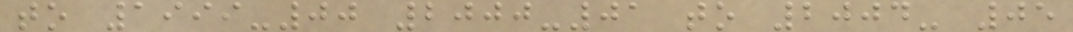to 1999-00 2000-01 to 2004- 05
